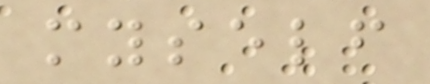myself
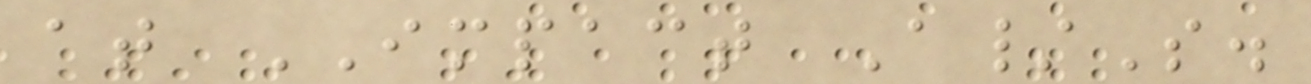at IMPACT A/S.
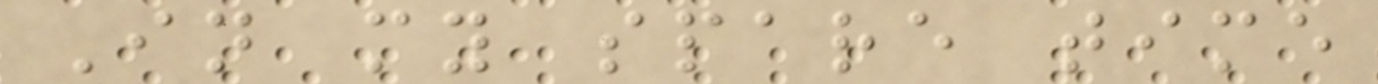In my spare time
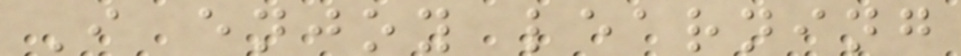I enjoy learning
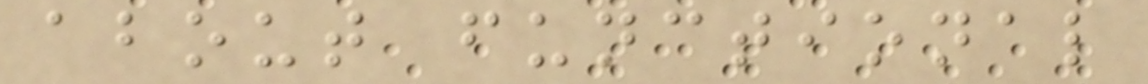about functional
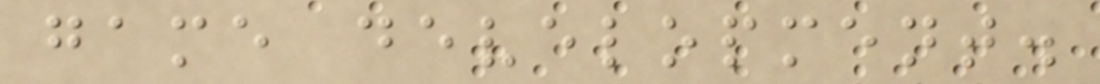game development.
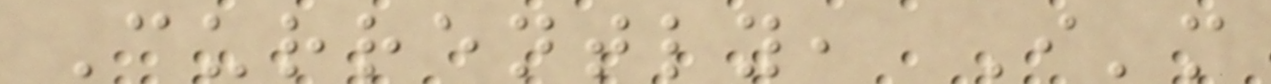Currently, I'm
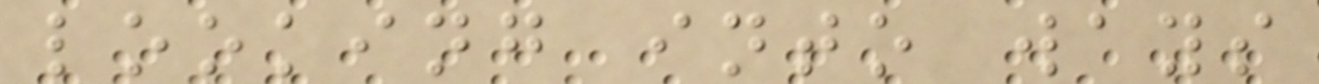looking into ways
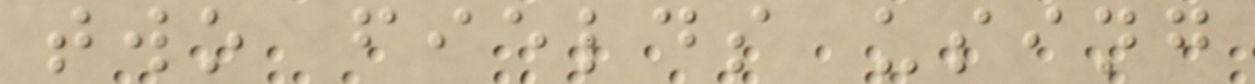two fields using
